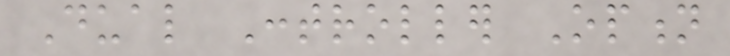Dual Controller Option
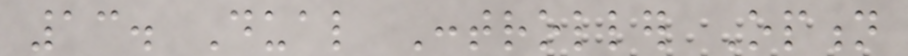13. Dual Controller Option
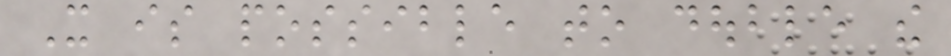It is possible to double the
